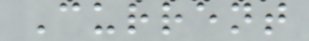Current
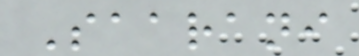Saarani
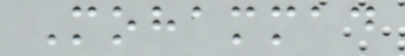Mohammad
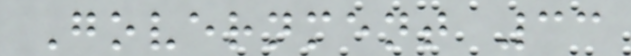Government 33
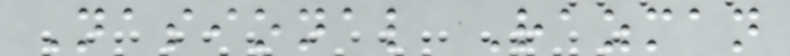Nasional Razman
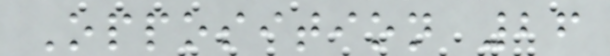Opposition 26
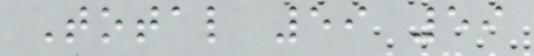Total 59 59
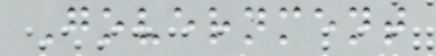Government
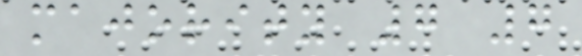majority 7 7
